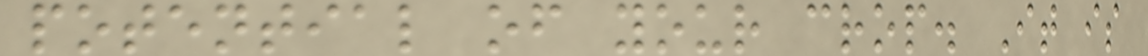potential of your crop. It is
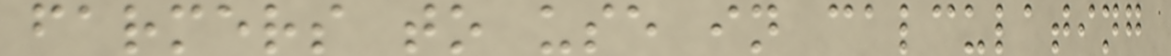farmers to use in calculating
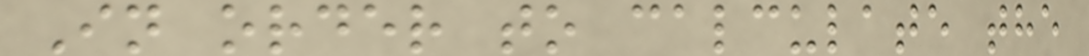In order to calculate the
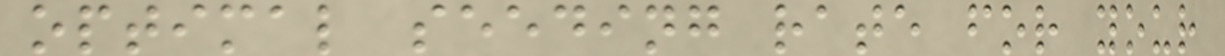optimal seeding rate for your
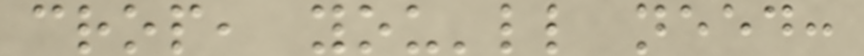crop, you'll need:
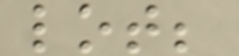lot;
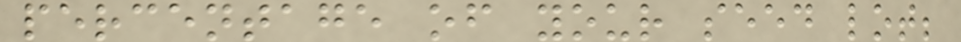percentage of your seed lot;
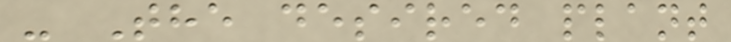- The desired plant
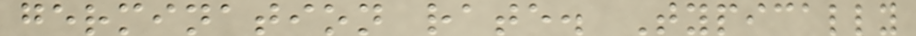germination rate. Typically
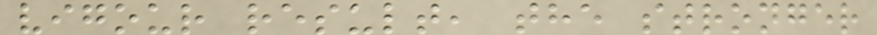vigour result, the stronger
